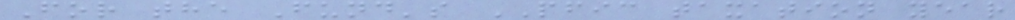For the Fund's PFIC taxation year
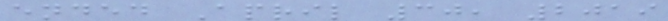ended April 30, 2019
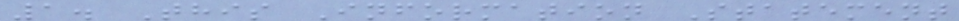1. This Information Statement
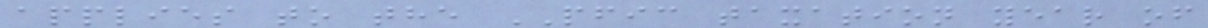applies to the PFIC taxation year of
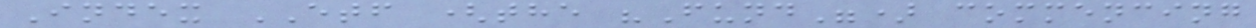Index ETF (the "Fund") commencing
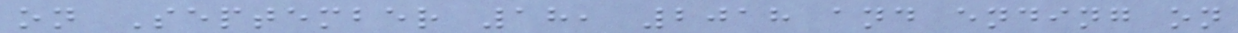on September 18, 2018 and ending on
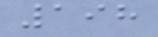198
